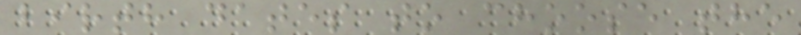birth dates to choose the
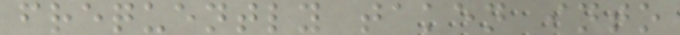frequently taken into
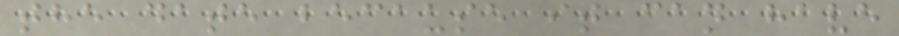the date because it can have
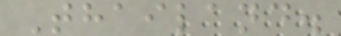Thailand.
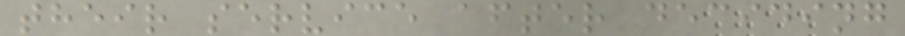their service after deciding
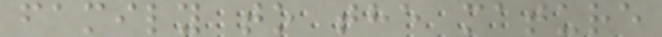family to the mature
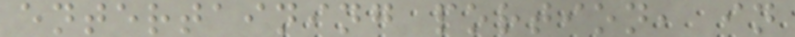entertaining portion, in
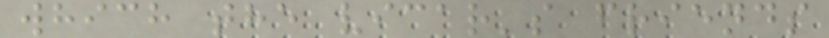which the vicar's friends
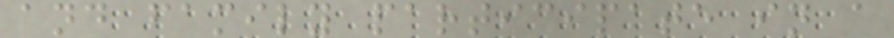and family participate in a
